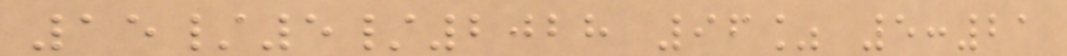15/5/2028 96% 5:21
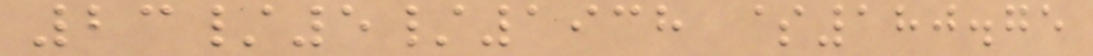23/5/1938 $180.75
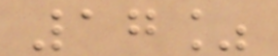17%
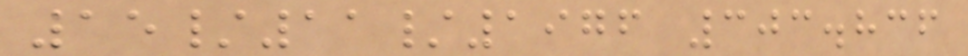15/11/1976 303.836
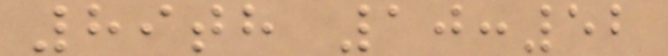89th 10:52
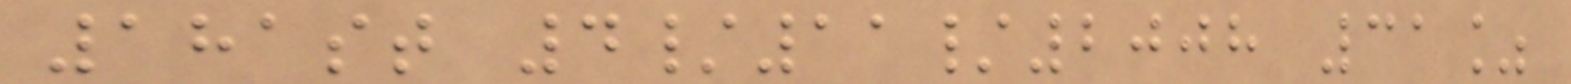181st 4/11/2008 31%
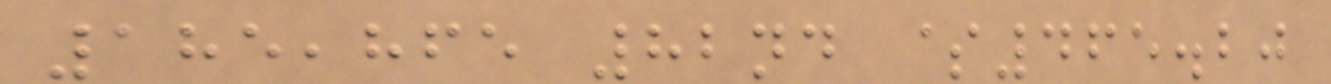185,865 82nd $465.20
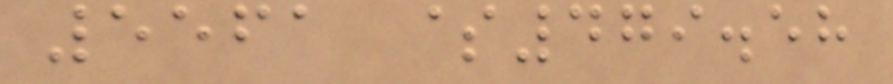5561 $479.58
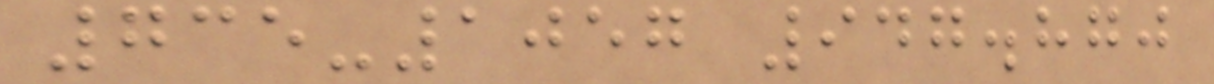735-1057 947.870
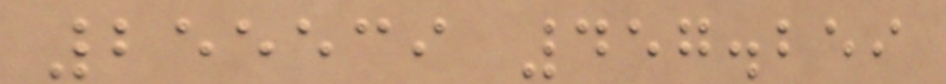255539 457.259
